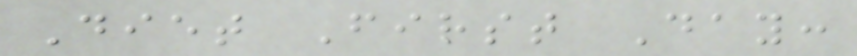Diet First Day:
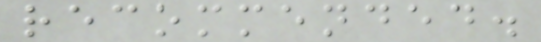recommended.
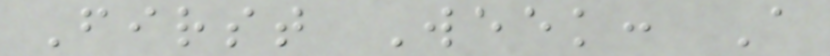First Week: A
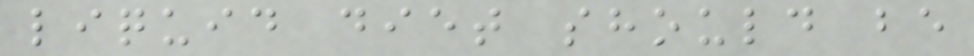liquid diet should be
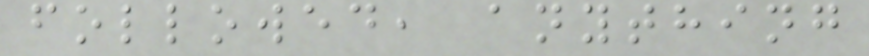followed, anything
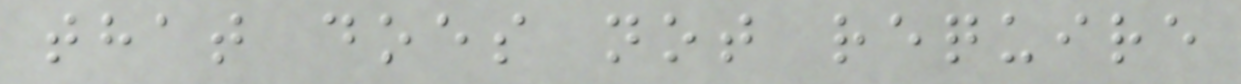that does not require
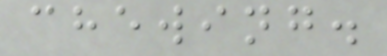chewing.
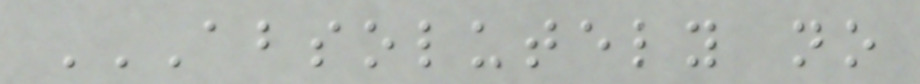ABSOLUTELY NO
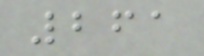261
